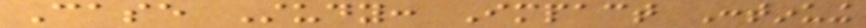Case Study: Impact Continuing
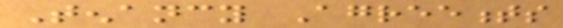Tenancy Agreements
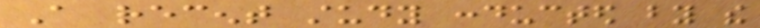A recent study conducted by the
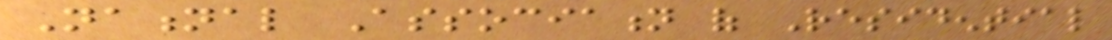National Association of Residential
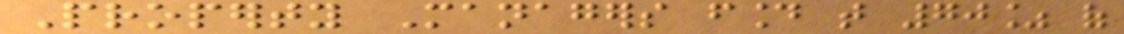Property Managers found that 70% of
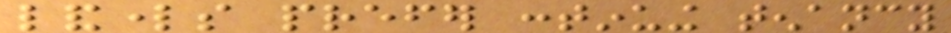landlords prefer continuing tenancy
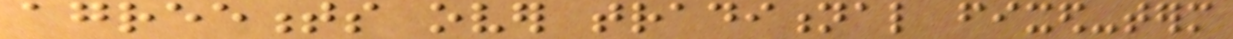agreements over traditional fixed-term
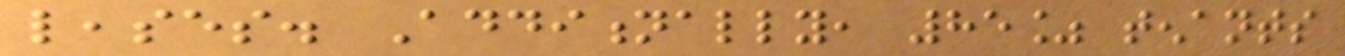leases. Additionally, 85% tenants
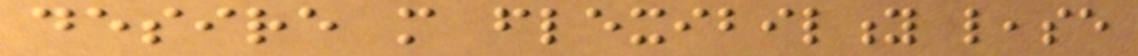desire more flexibility lease
